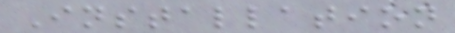Installation
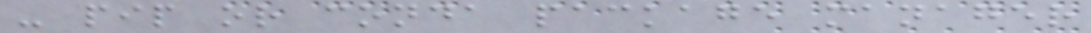- pip or conda package manager
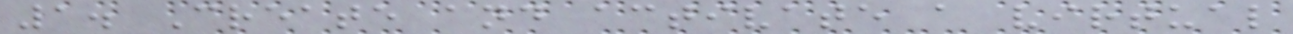1. Create and activate a virtual
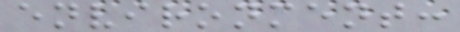environment:
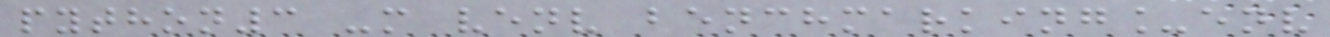python3 -m venv benchmarking_env
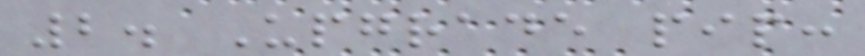2. Upgrade pip:
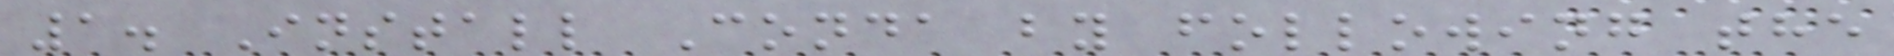1. Install Conda by following the
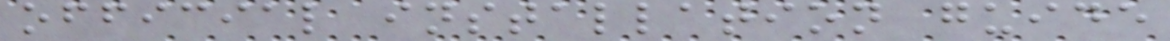official installation guide
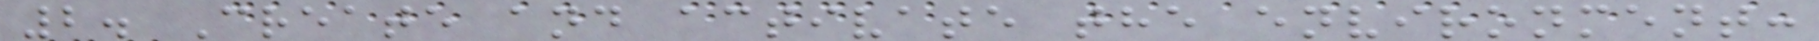2. Create and activate the environment:
